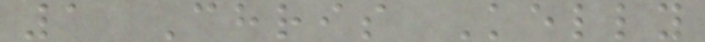1 Chris Kelly
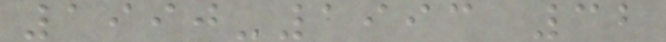1990-1993 32
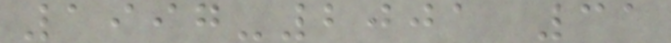1997-2001 31
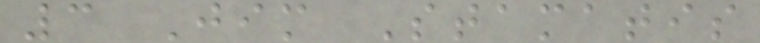3 Jim Stamatis
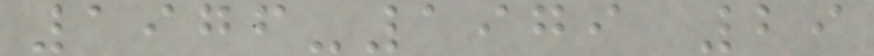1976-1979 29
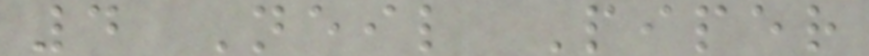4 Neil Piper
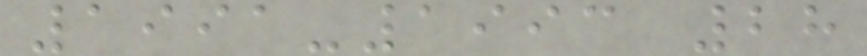1991-1993 28
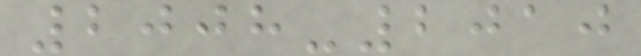2008-2010
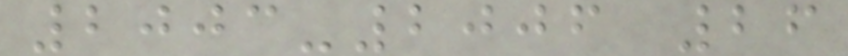2003-2006 26
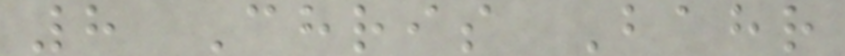8 Chris Bahr
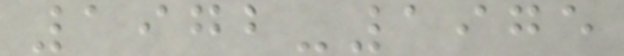1972-1975
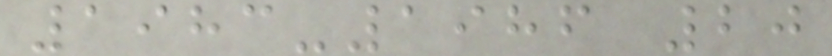1983-1986 20
